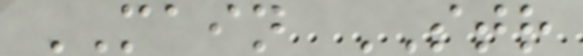MAIN STR
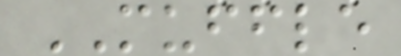MUFFLE
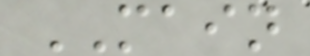MAIN
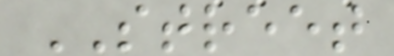STREET
